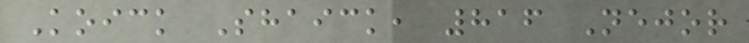Koick Shaick, 816 Nejor
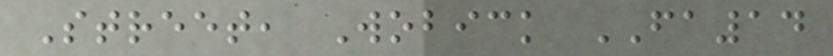Street, Wobick FA14
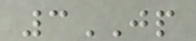3JP
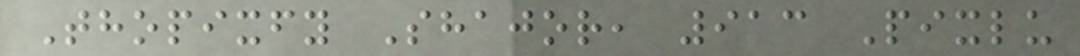Thopixfy Shajor, 913 Pixlu
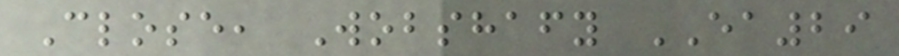Close, Wobshafy EA29
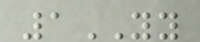1YY
